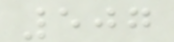507
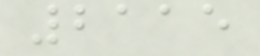2115
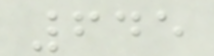645
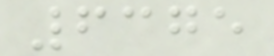6375
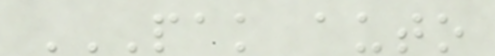PAK AUTO
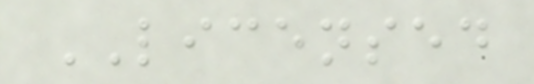LICENSED
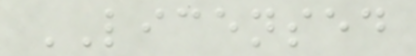LICENSED
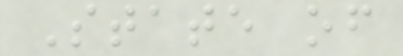State of
